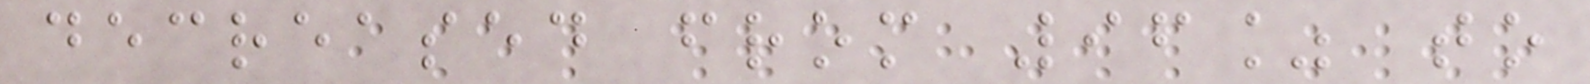decreased from 96% to
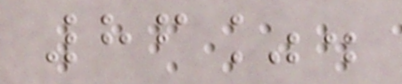86%.
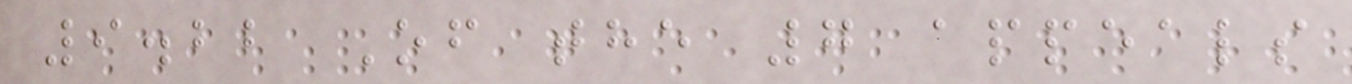9.22 Of the 7 appeals
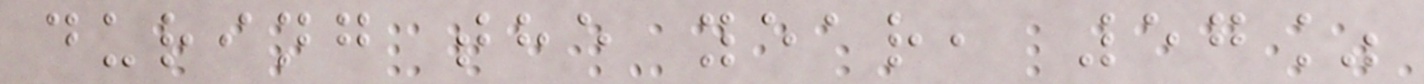during the year, 57%
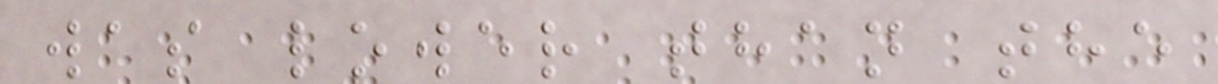was lower than the
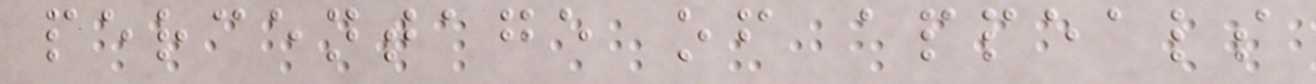percentage of appeals
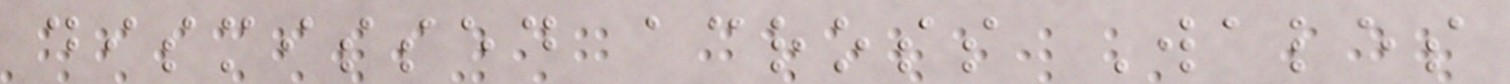dismissed across Wales
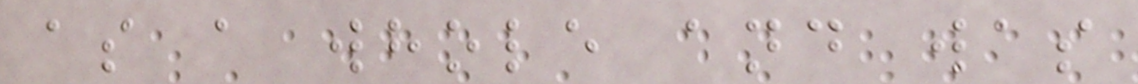as a whole and was
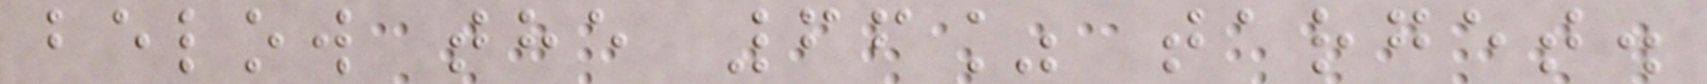below the 66% target.
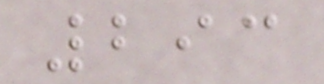293
